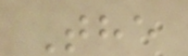The
